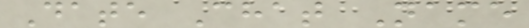Date Chat Name
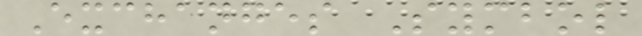Exchanges Symbol
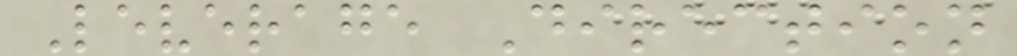Leverage Direction
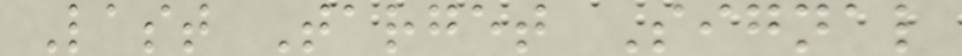Last Target Signal
